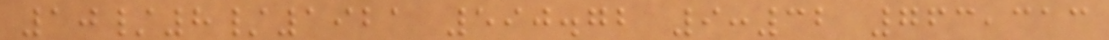10/8/1921 590.72 9:32 763,313
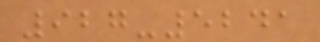927-5241
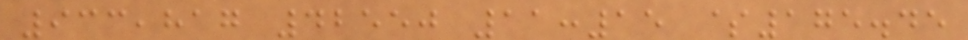933,817 42550 11:15 $175.45
